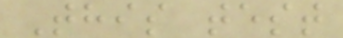This test
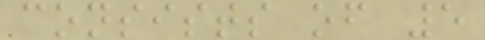consists of 5
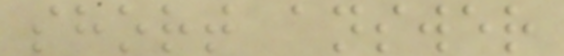short answer
